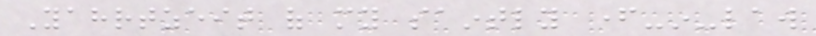Yahrtzeit of my saintly father-in-law
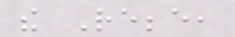the Rebbe,
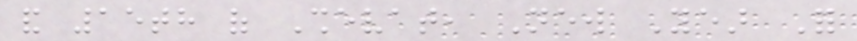and 15th of Shevat, New Year For
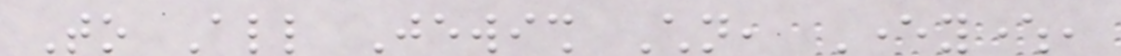To All Jewish Children, Everywhere,
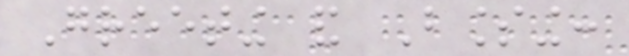Greeting and Blessing:
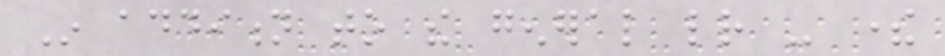In addition to the general letter - there
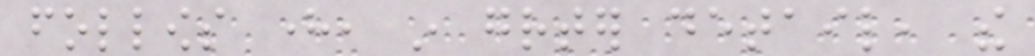follows here, in greater detail, the
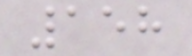158
